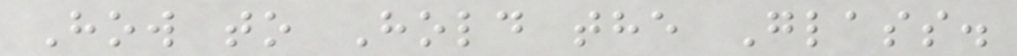How to Hold the Glass.
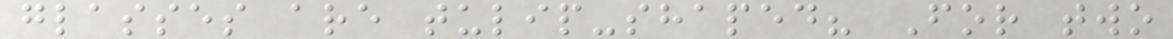glasses are tulip-shaped? For two
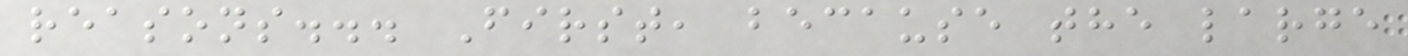reasons... First, because the large
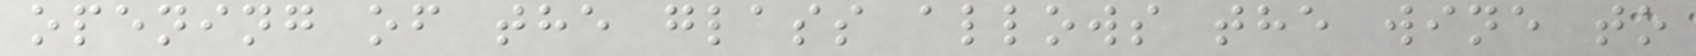opening of the glass allows the wine to
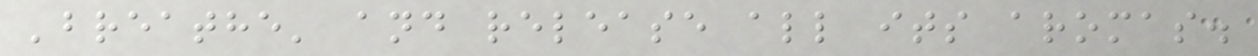'breathe' and release all its aromas.
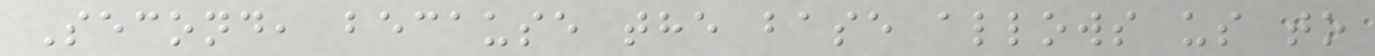Second, because the base allows us to
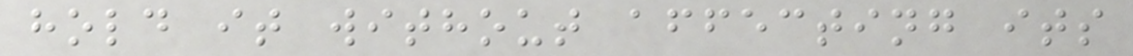hold it without affecting its
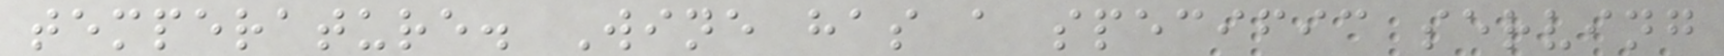temperature. Wine has a specific serving
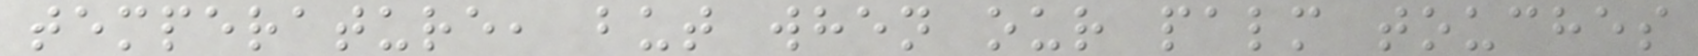temperature, but when our palm touches
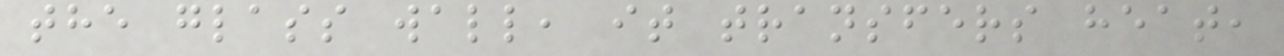the glass wall, it transfers heat,
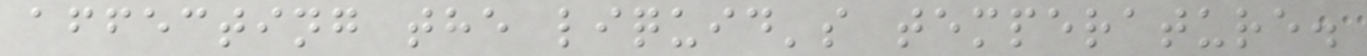affecting the liquid's temperature.
